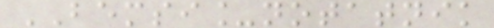BEMSI_notatnik
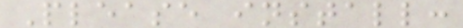Please install:
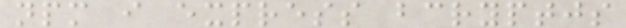npm i express bcryptjs
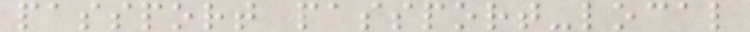passport passport-local
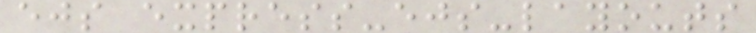ejs express-ejs-layouts
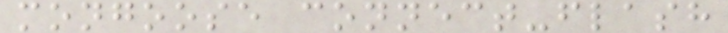mongoose connect-flash
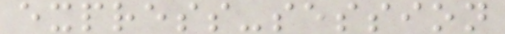express-session
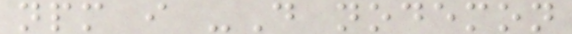npm i -D nodemon
